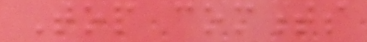Top comments
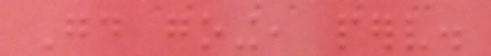Good going, perv.
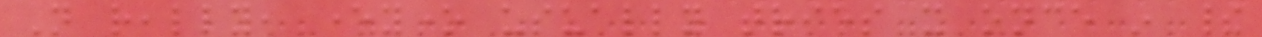Not really, everyone usually tries it once in their
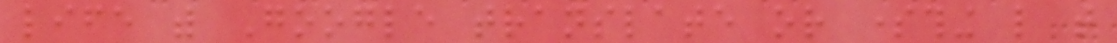life with Google translate or something like that
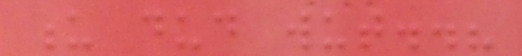u dud wut..?
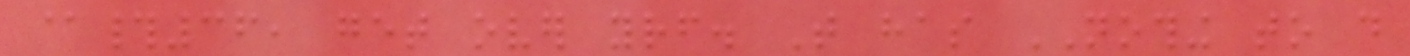@#36, get over yourself. That has NOTHING to do
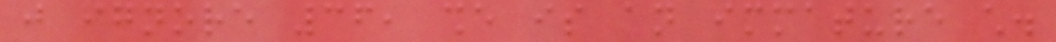just ignore 36, she is an immature child.
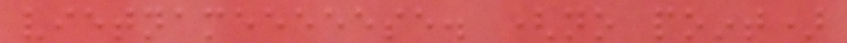vietnameeeeese. (no point)
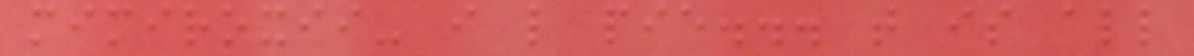mimiroxii- i like pie... that is all
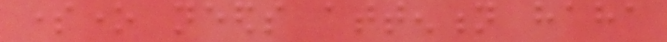someone needs attention haha
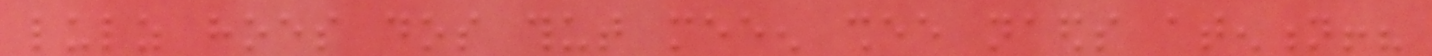lulz hoes dos thut meeen shee naeds atention!?
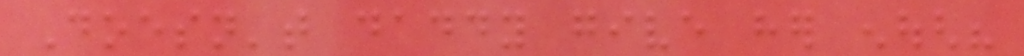Doesn't daddy give her enough?
